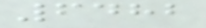6482
